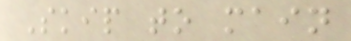Skip to main
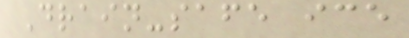Drain-safe ice
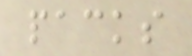packs
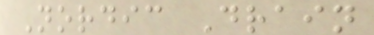Nordic Drain
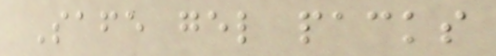Safe gel packs
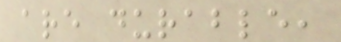are durable,
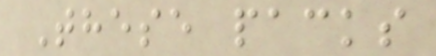These packs
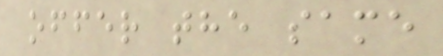offer the same
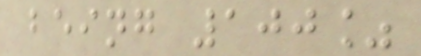being 100%
